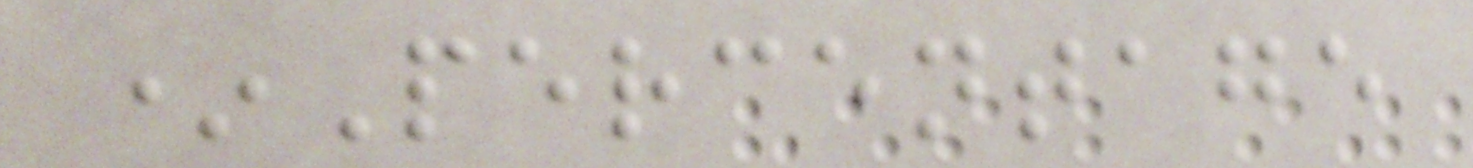*Percentage
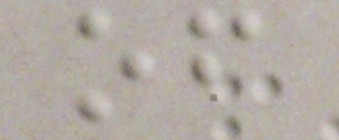of
